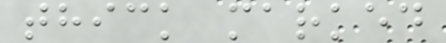thick marked
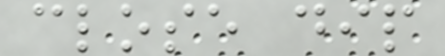close dip
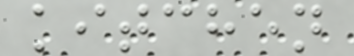kitchen
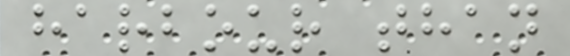harbour than
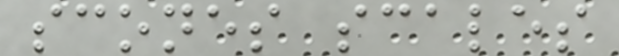scones scales
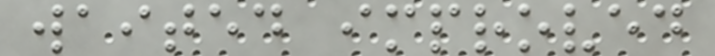waited improved
